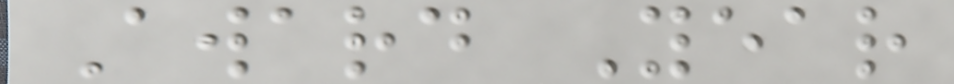Award Year
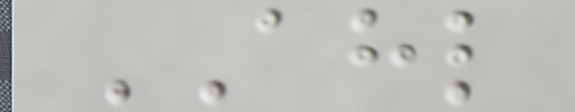AHL
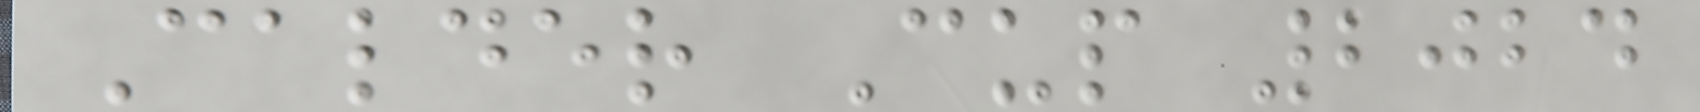Calder Cup 2024
